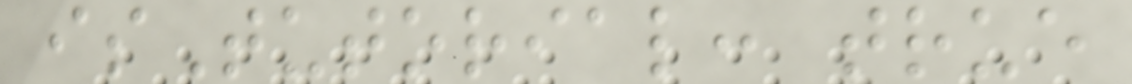isTutorial: true
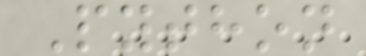Python
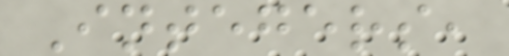Integers,
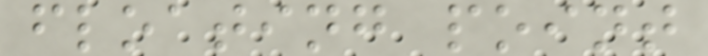floating point
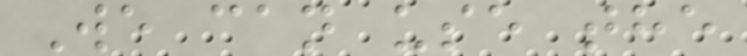We can use the
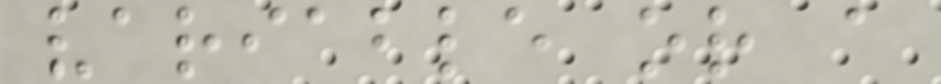variable or a
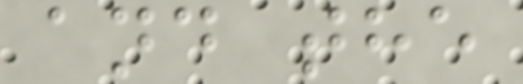and the
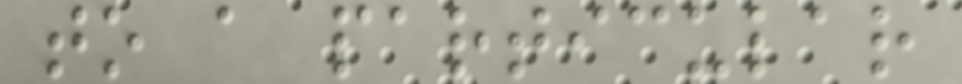to a particular
